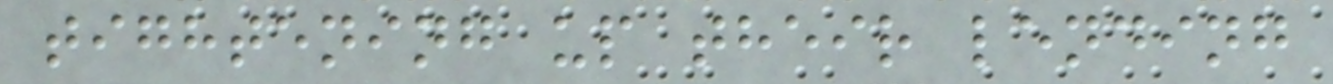tightening up their lending
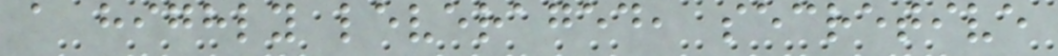a highly leveraged, secretive
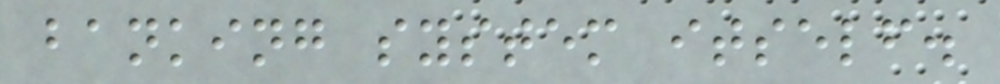banking system itself.
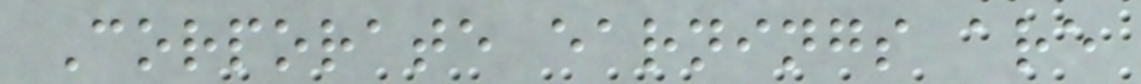Corporate earnings are
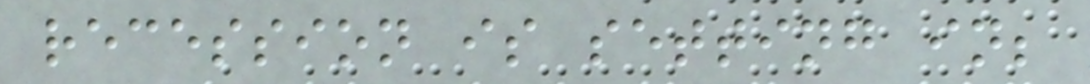recession is setting in;
